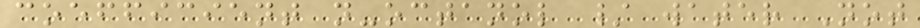coefficient n-octanol / water Not
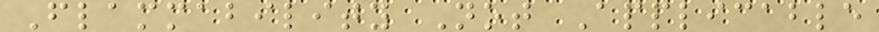Flammability Not Applicable
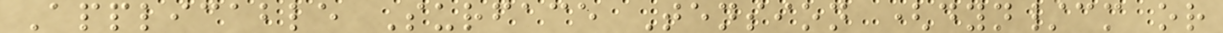Applicable Surface Tension (dyn/cm or
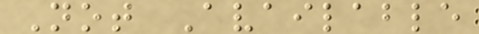Not Available
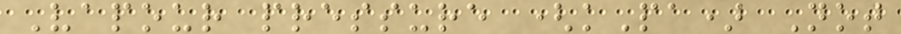Vapour pressure (kPa) Not
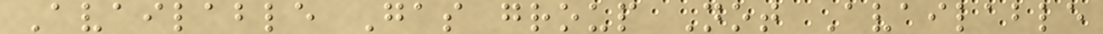Available Gas group Not Available
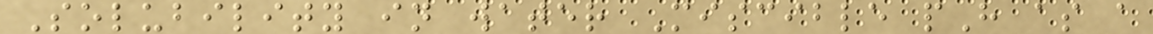Solubility in water Miscible pH as a
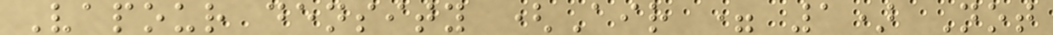Vapour density (Air = 1) Not
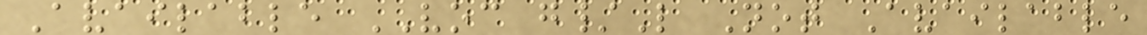Available VOC g/L Not Available
